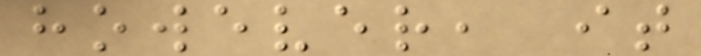however, it
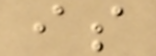is
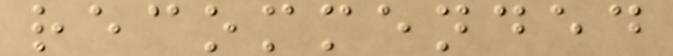recommended
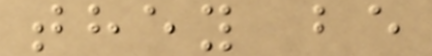they be
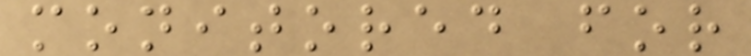monitored for
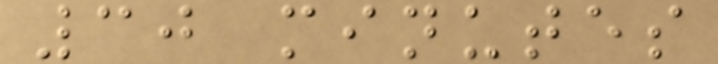30 minutes
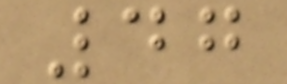47
